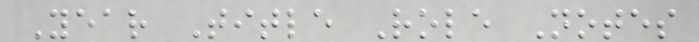Year Title Role Notes
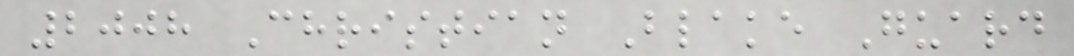2008 Christian Blake Guard
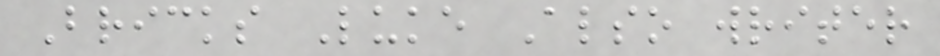Bricks Luke Also writer
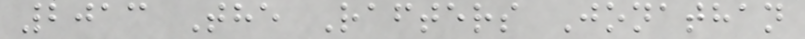2013 The Rafters Jonathan
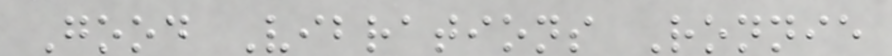Good Vibrations Ronnie
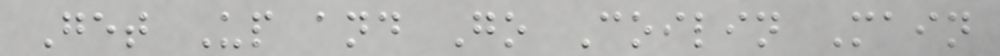Get Up and Go Coilin Main
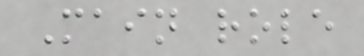Main role
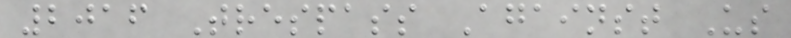2016 Trespass Against Us
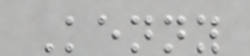Kenny
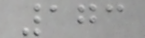173
